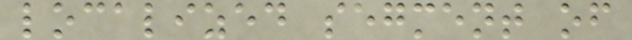localized segment of
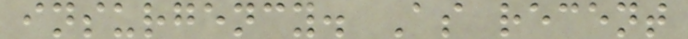insurgency. As recent
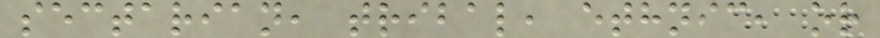sectarian, tribal, ethnic, or
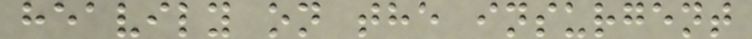heavily on the insurgent
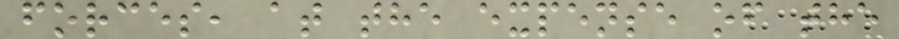forces, at the expense of the
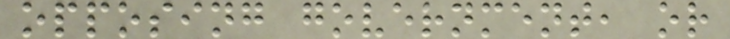opposing government, or
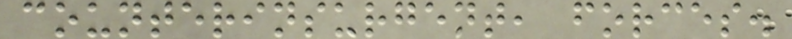counterinsurgent, forces.
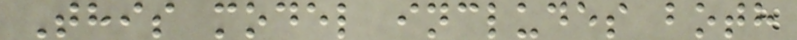This model includes both
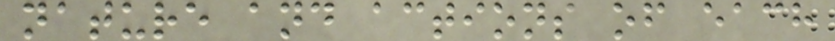nature and actions of each
